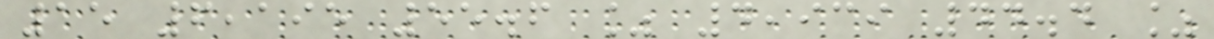15 6,195 55.6 % 4,939 44.4 %
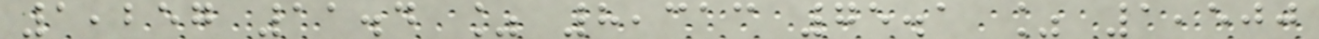1,257 11.4 % 8,313 75.1 % 1,500
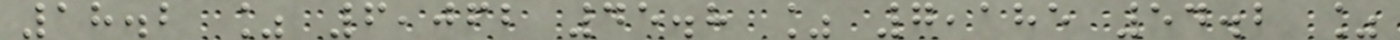18.2 % 6,062 45.8 % 7,185 54.2 %
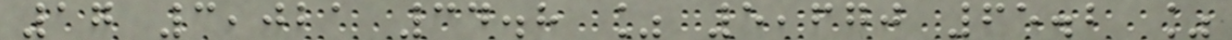17 3,021 34.8 % 5,670 65.2 %
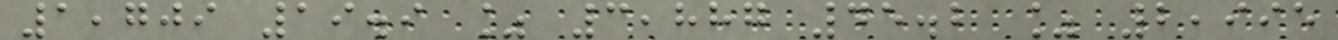1,709 19.9 % 3,887 45.2 % 2,995
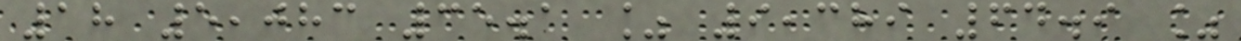18 5,083 35.1 % 9,389 64.9 %
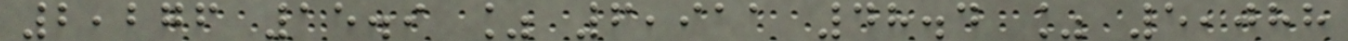2,276 15.9 % 6,911 48.4 % 5,088
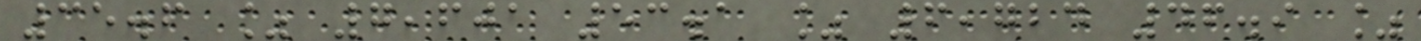35.6 % 7,601 53.1 % 6,724 46.9 %
